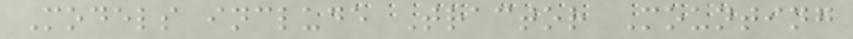Models include Tractor Mounting
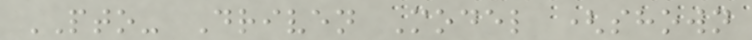PTO- Driven Model (shown
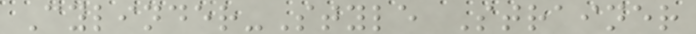Cylinder-Style Strainer
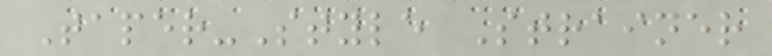Taper-Style Strainer
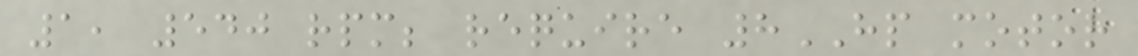1, 540 rpm; require 8HP motor
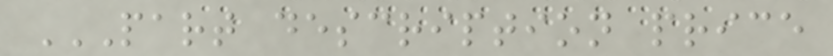PART DESCRIPTION PRICE
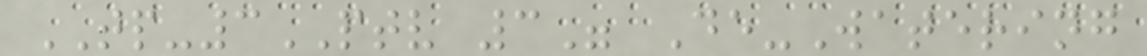TP-3PTV 3" De-Watering
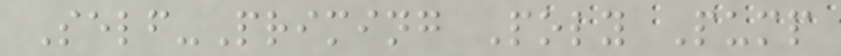Self-Priming Poly Pump
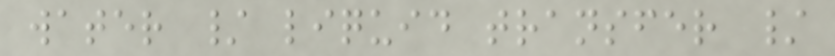water / liquid transfer /
